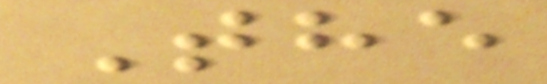The
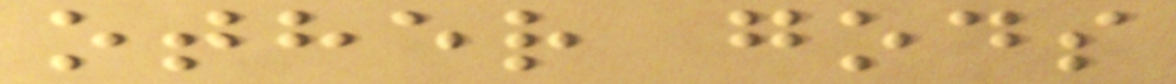other gods
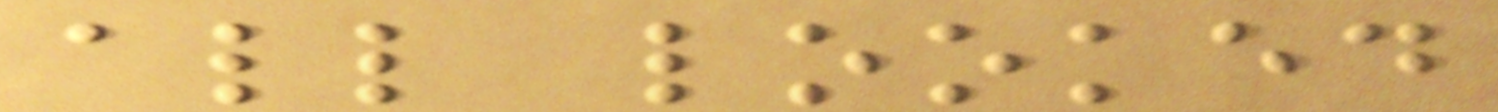all looked
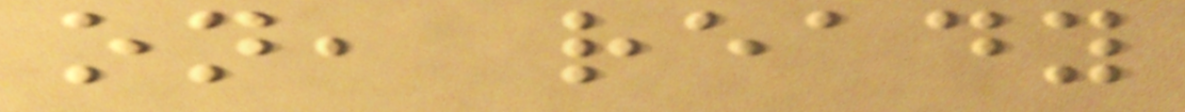on, ready
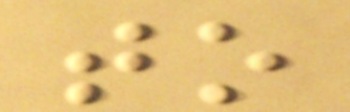to
